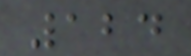124
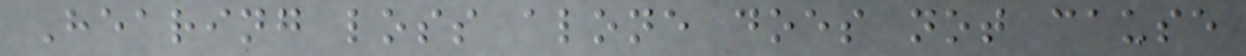Hearing loss alone does not cause
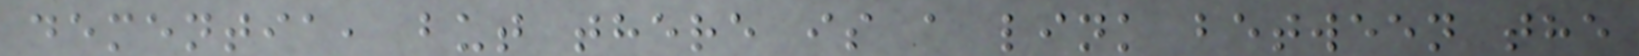dementia, but there is a link between the
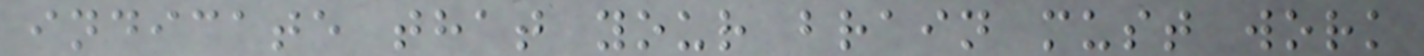indicate that your brain must work
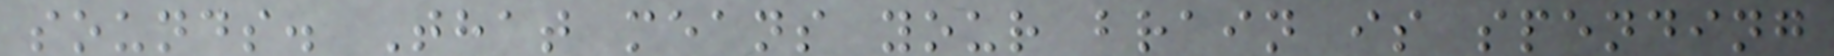sounds. That means your brain is spending
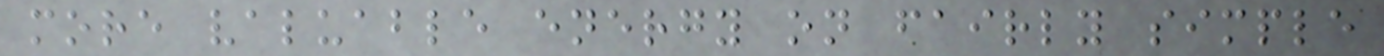more valuable energy on fairly simple
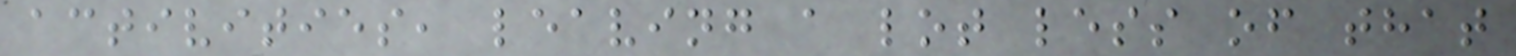activities, leaving a lot less of that
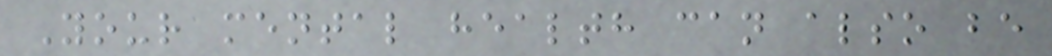Your mental health can also be
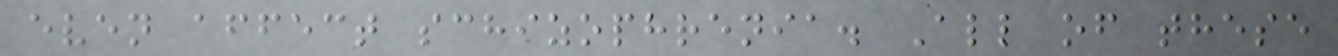even affect schizophrenia. All of these
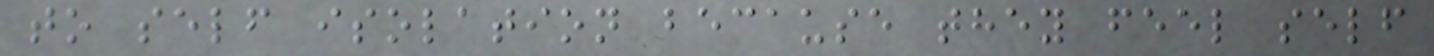to self isolation because they feel self
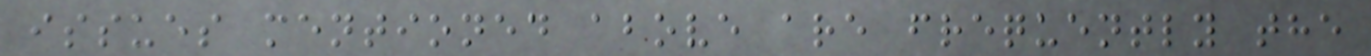issues mentioned above are frequently the
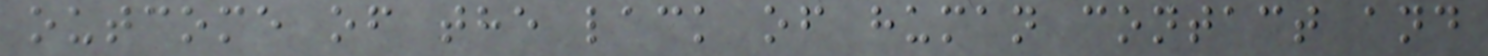outcome of the lack of human contact and
